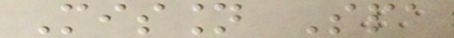Mission Spa
